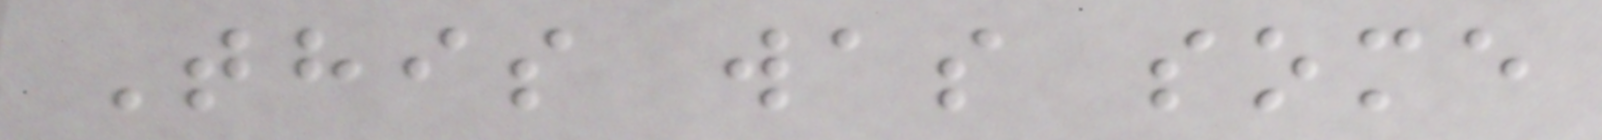This was some
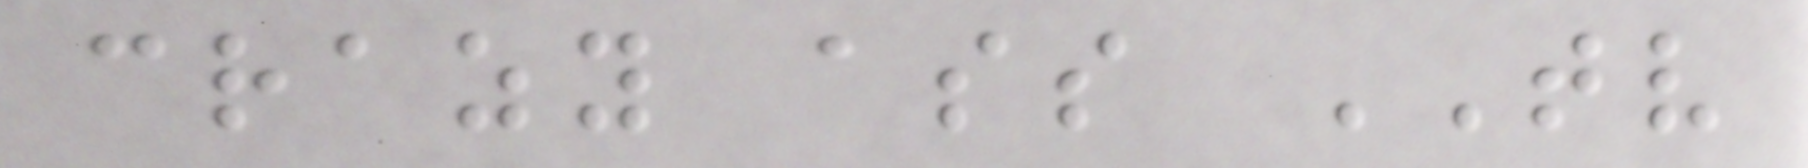crazy ass TV
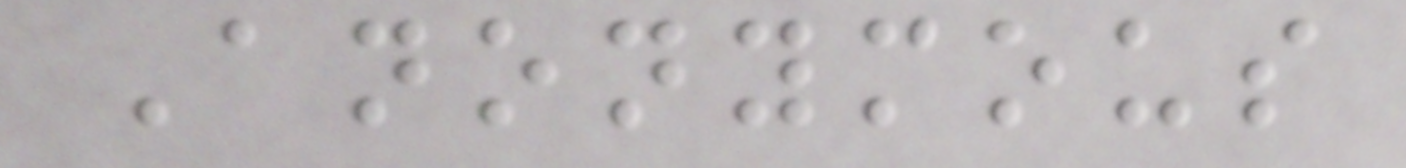Anonymous
